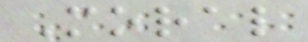Moral
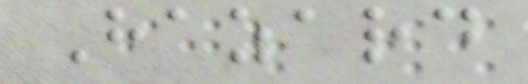Hazard
